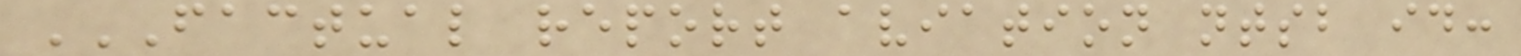FACTUAL REPORT AVIATION NTSB ID:
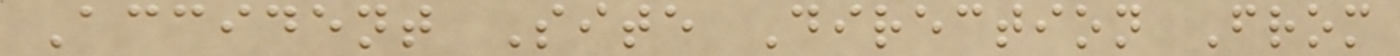Accident Site Direction From
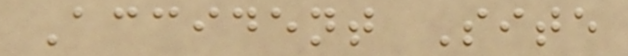Accident Site
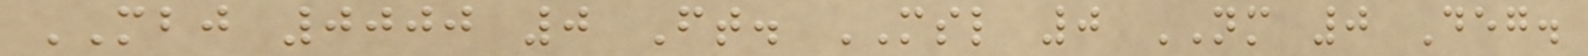MBJ 0000 0 Ft. MSL 0 NM 0 Deg.
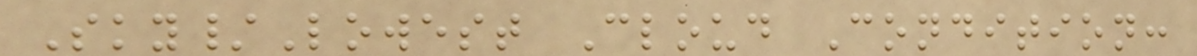Sky/Lowest Cloud Condition:
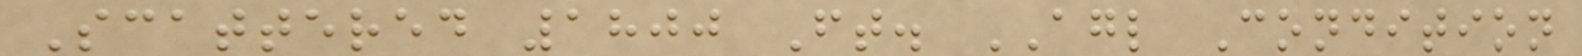Scattered 1800 Ft. AGL Condition
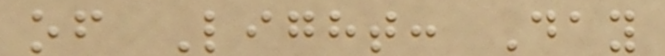of Light: Day
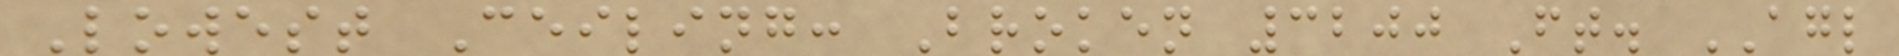Lowest Ceiling: Broken 3200 Ft. AGL
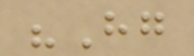"Hg
